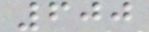600
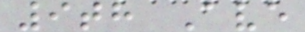9th Ave
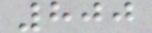800
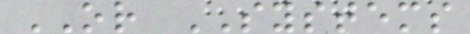OR SYSTEMS
